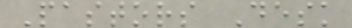Pastors Desk
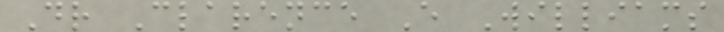Dr Clarence E Williams
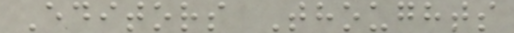Editors Thoughts
